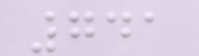741
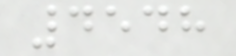4548
